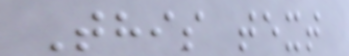This text
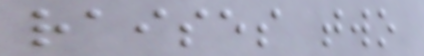raises two
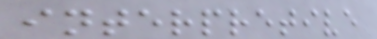interpretive
